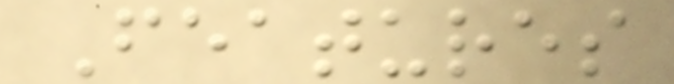Features
